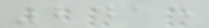2415
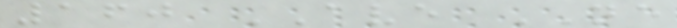160 AVE NE
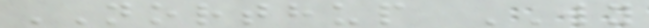NORTHUP WY
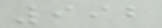992
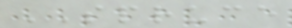SPRUCE
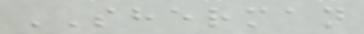SHERMAN
